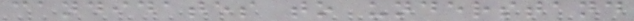candidates to understand
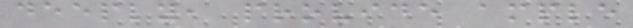deeply, provide ample
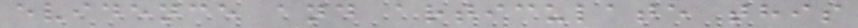evidence and articulate this
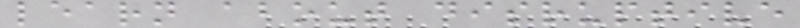learn about disruptive
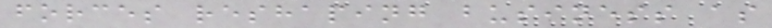forces reshaping business as
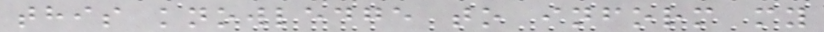this knowledge to inform my
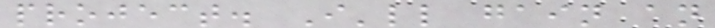project. I'll gain an
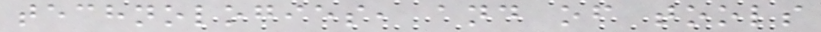technologies, and of tools
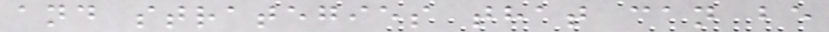and strategies that can be
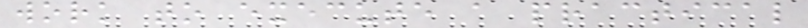work to execute a practical
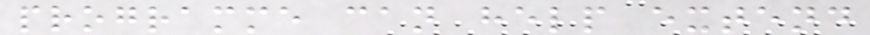programme can help extend
